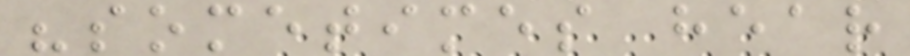"sometimes hear
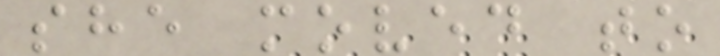she moved to
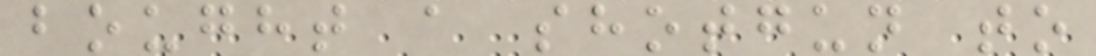bought a shotgun to
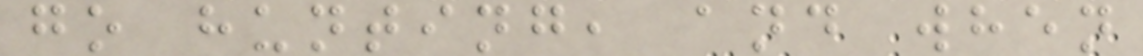go hunting, and when
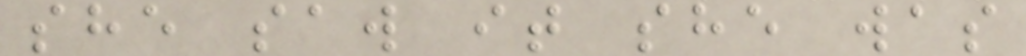she saw it she was
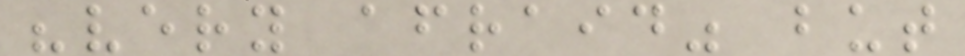"very afraid" but
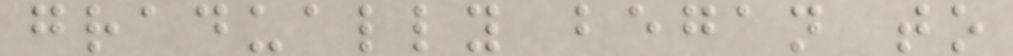gradually began to
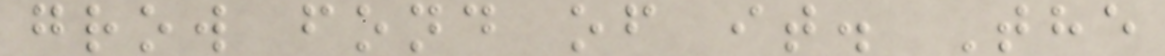grow fond of it. The
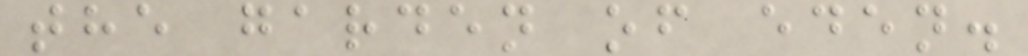the garden of eden.
